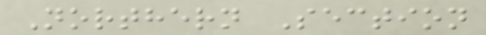Northern Section
